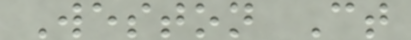Weston Ct
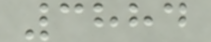3884
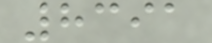8391
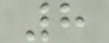8
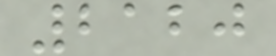2120
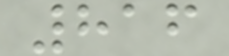816
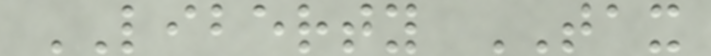LIBERTY TAX
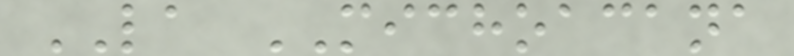LA MICHOACANA
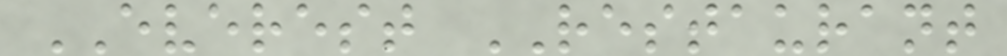EVEREST RESTAURANT
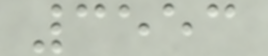3553
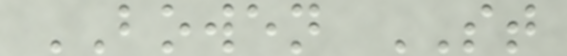BOWEN ST
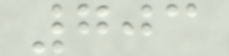703
